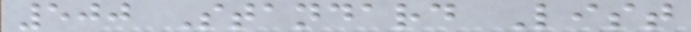500 Standard List
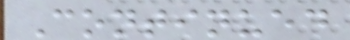Continued
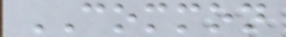COMMON
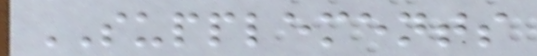SUPPLEMENTS
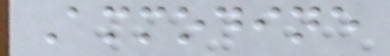Ammodine
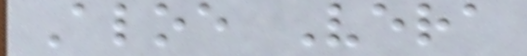Aloe Vera
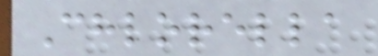Chlorella
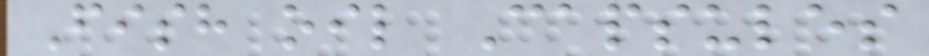Fish oil Capsules
